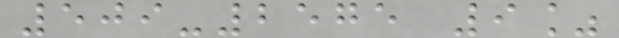509-2575 9%
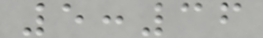5:36
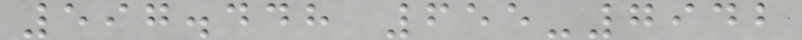597.448 655-7942
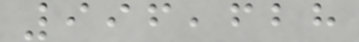996,628
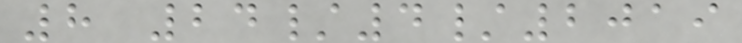8 24/4/2019
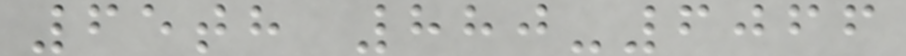65th 880-6066
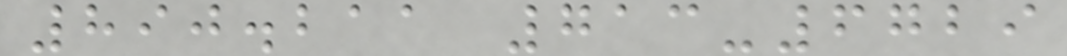890.211 713-6729
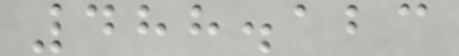488.123
